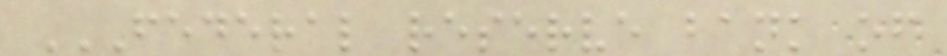FEDERAL RESERVE BANK OF
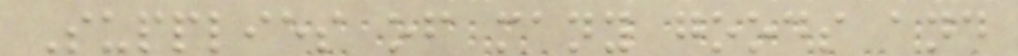Supplies of many goods and
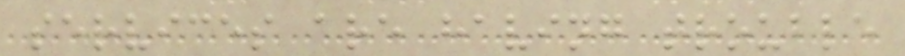services are having trouble
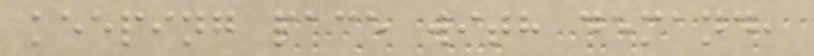keeping pace with demand,
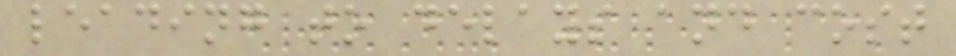leading to delays and cost
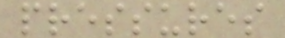pressures
